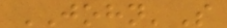JOHN'S
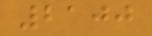2100
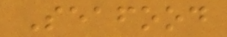Seafood
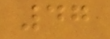47
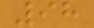98
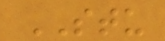STU
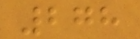278
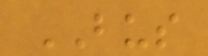BUS
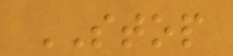STOP
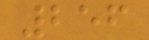256
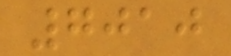7010
